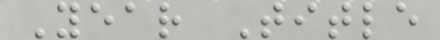Year Title
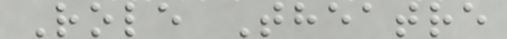Role Theatre
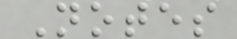Notes
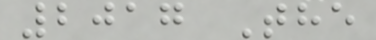2017 The
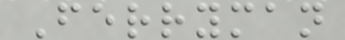Ferryman
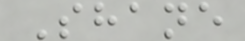Shane
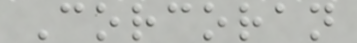Corcoran
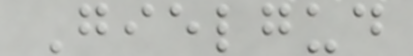Gielgud
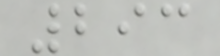293
